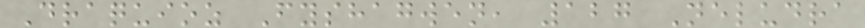Draquioz Fyshagwen, 127 Neludra
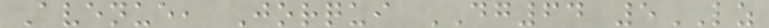Avenue, Jorqui DG64 5LZ
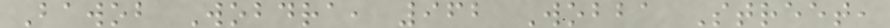Bawob Wobdra, 962 Wobba Street,
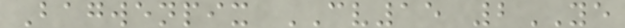Bagwenpix CV15 2YE
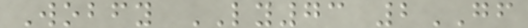Wobfy LY73 2GF
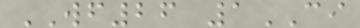WF26 1CI
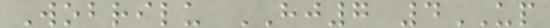Wobrilu HJ7 4UP
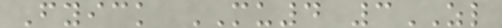Fyick MU4 3ZL
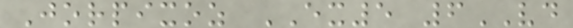Jorpixoz EX5 6VD
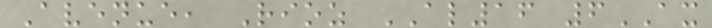Avenue, Rioz AL16 6AX
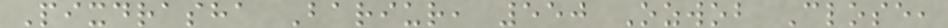Pixdrasha Bariur, 550 Ozwob Close,
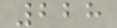228
